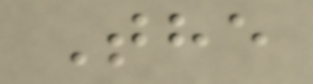The
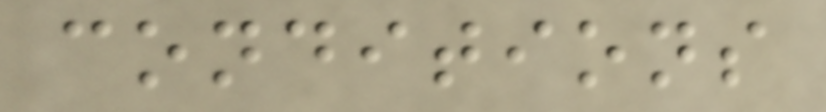conditions
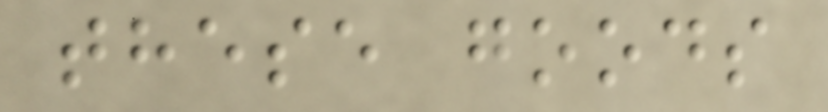these goods
